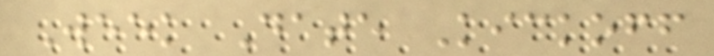Week Date Kickoff
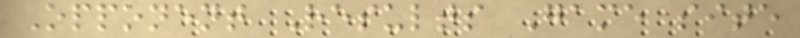Opponent Results Game site
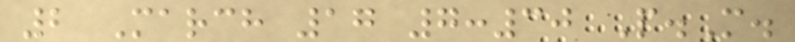2 March 17 7:30 P.M.
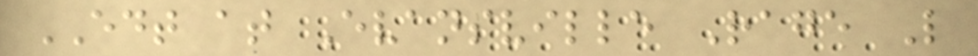EDT at Evansville Rage L
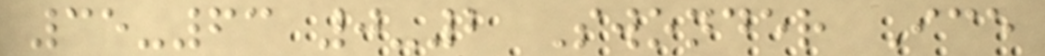35-63 0-2 Swonder Ice
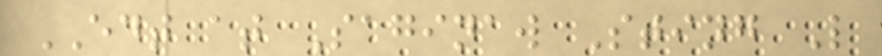EDT at Saginaw Sting L
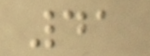41
